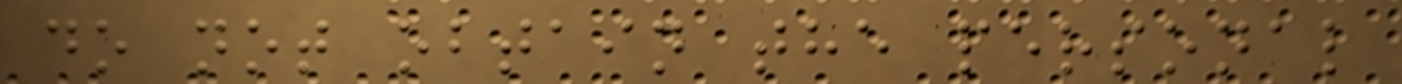do not obtain the personal
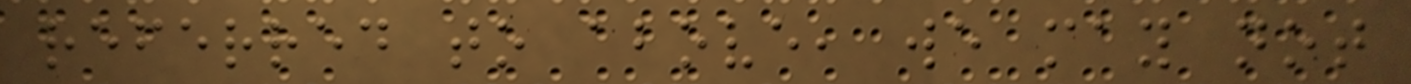referred to above, we may not
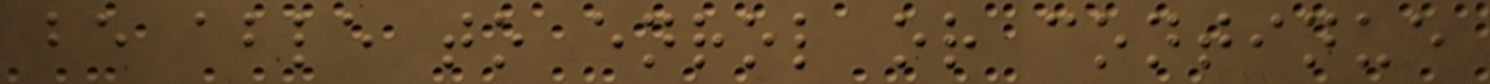be able to enrol or continue
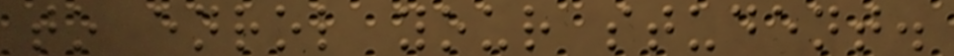to enrol your student.
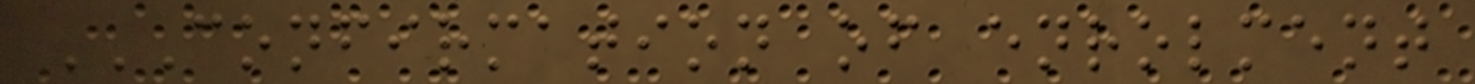CONFIRMATION OF ENROLMENT
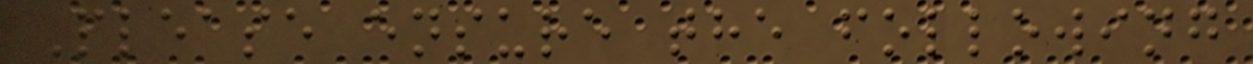Please ensure the following
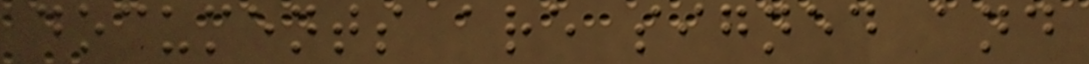documents are signed and
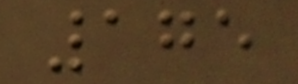175
